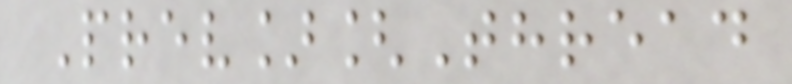Prev][Thread
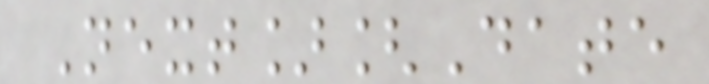Next][Date
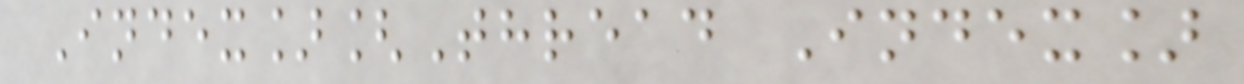Index][Thread Index]
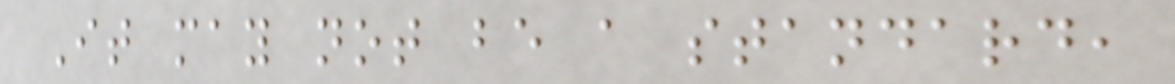It may not be a standard,
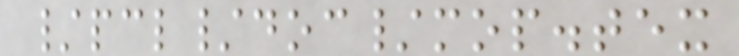/pcl/doc/mop.tex
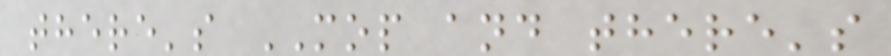there's MOP and there's
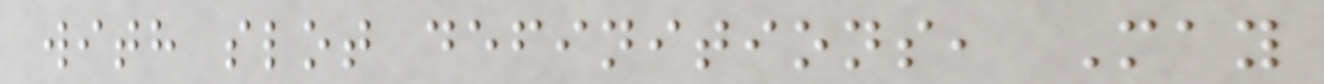with slot definitions, May
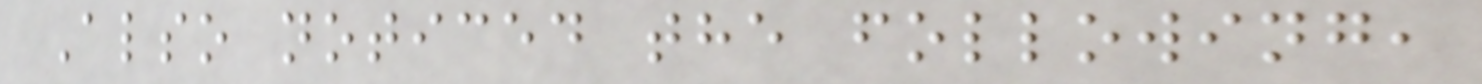Also noticed the following,
